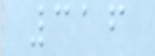316
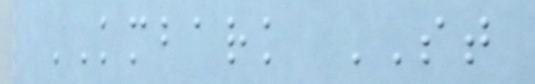KMBARK ST
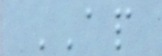AP
